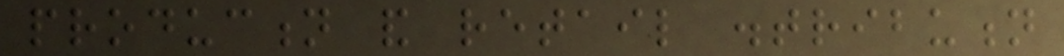production and retail distribution
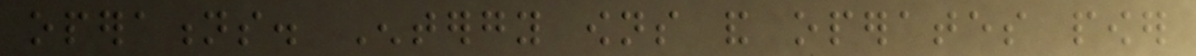operations. Entergy owns and operates power
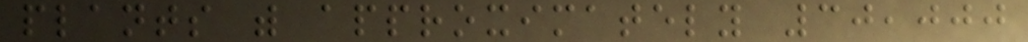plants with approximately 30,000
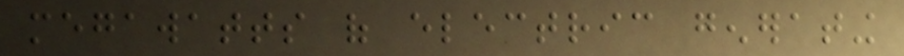megawatts of electric generating
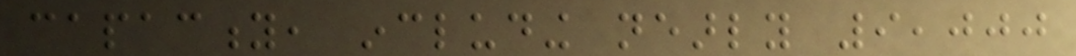capacity, including nearly 9,000
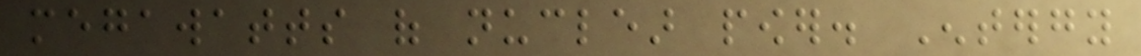megawatts of nuclear power. Entergy
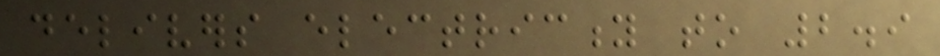delivers electricity to 2.9
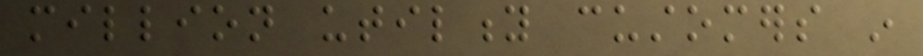million utility customers in
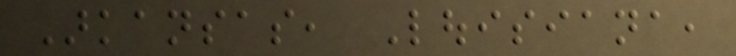Arkansas, Louisiana,
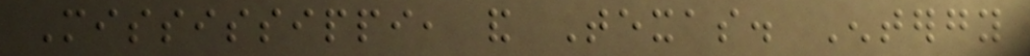Mississippi, and Texas. Entergy
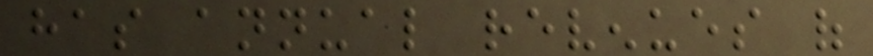has annual revenues of
